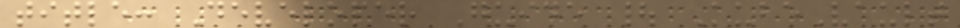title: Developer Guide | KubeVault
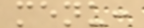menu:
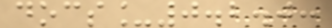docs_0.2.0:
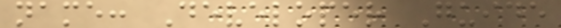name: Developer Guide
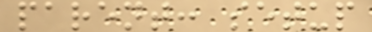parent: setup
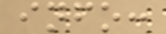info:
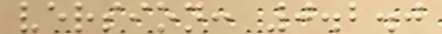version: 0.2.0
